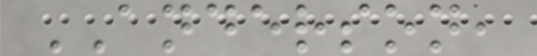ANDERSON,
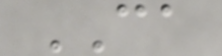CA
